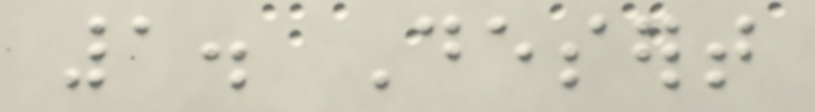1. Desert
